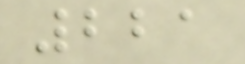221
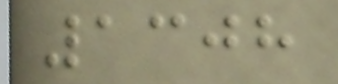1308
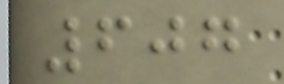607
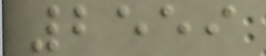2559
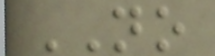NO
